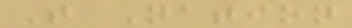T Nation
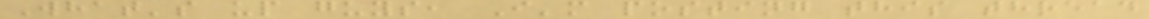What's up guys, I'm posting this thread
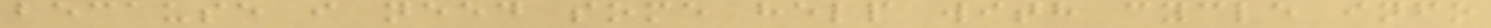because i need some help with cycle info
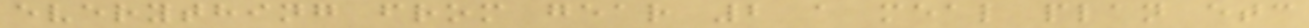everything from gear 2 a meal plan etc
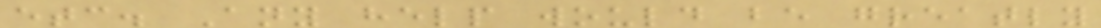etc. Any help would be greatly
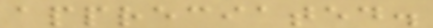appreciated.
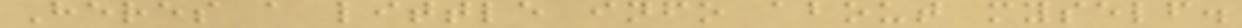Heres a little info about myself.
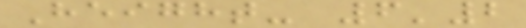Height- 6'2
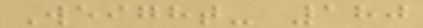Weight- 180
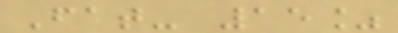Fat- 15%
